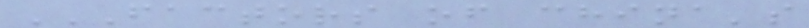FACTORS OF CHINA'S
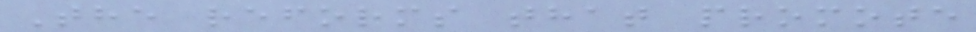The reforms that promote
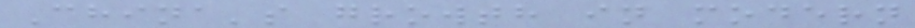China's growth in modern
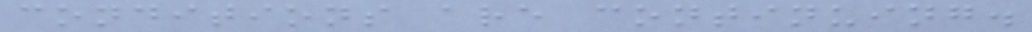conditions are continuing.
